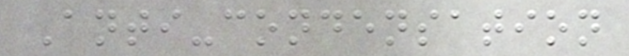Anti-condensation
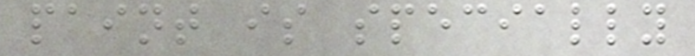paint is specially
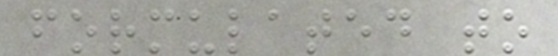formulated to
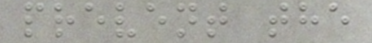prevent the
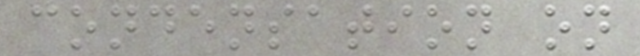condensation on
